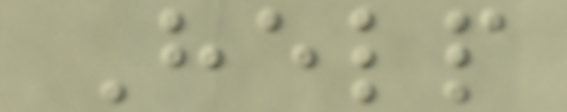Help
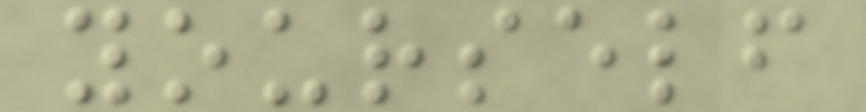yourself
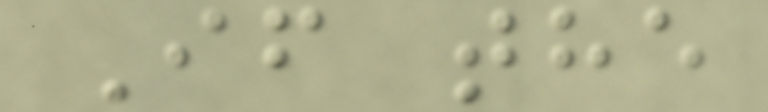If the
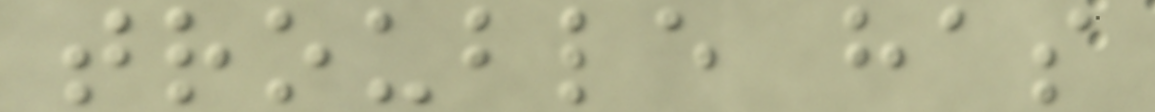trouble has
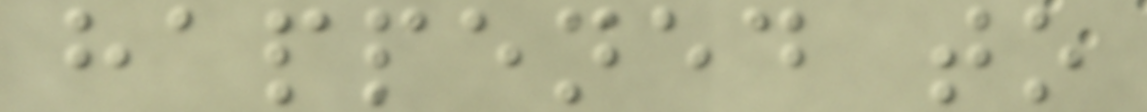happened to
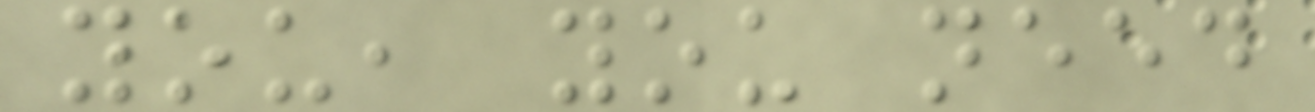you, you need
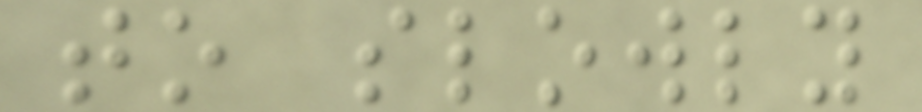to slowly
